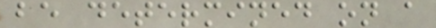be determined on a
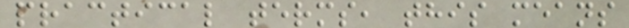practical terms, this means
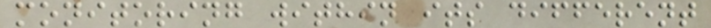monitoring within its different
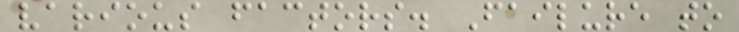various factors. Failure to
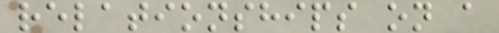relationships on a
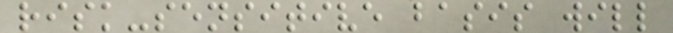risk-sensitive basis will
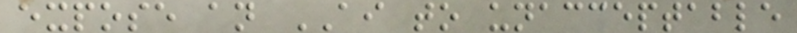expose an AI to unacceptable
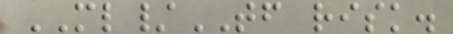ML/TF risk.
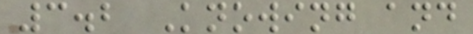3.2 Knowing and
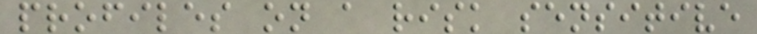profiles on a risk sensitive
